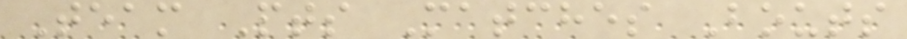Team Pts Matches Bouts
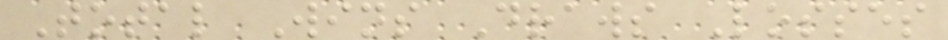Total Wins Draws Losses
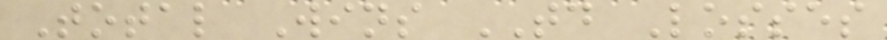Total Wins TD Losses
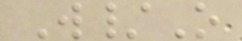W/O
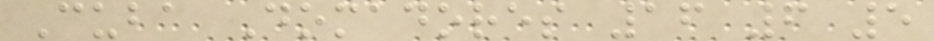Cuba Domadores 16 6 5
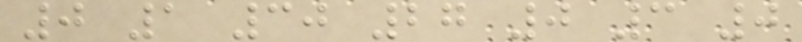0 1 30 27 0 3 0
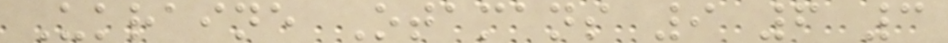Ukraine Otamans 9 6 3
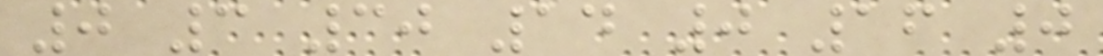0 3 30 14 0 16 0
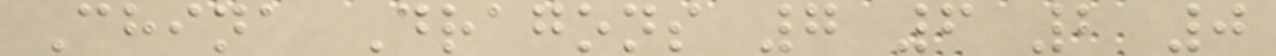China Dragons 7 6 2 0
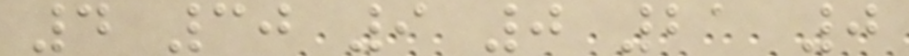4 30 9 0 21 0
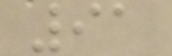91
